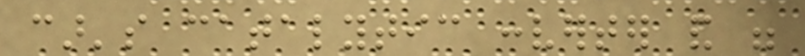car's catalytic converter and were
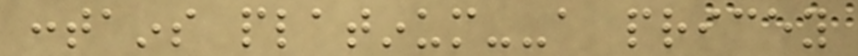contains platinum--a pricey
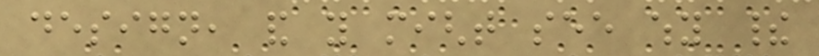design, and you might see why their
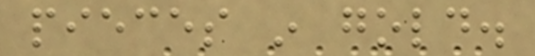pieces in gold.
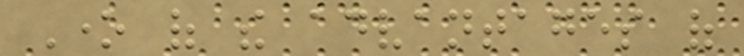One of the advantages of
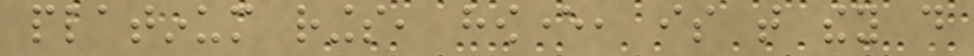platinum rings, however, is that they do
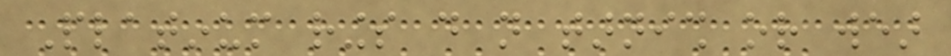Platinum rings do not tarnish or wear
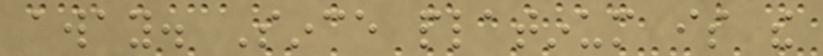away. Since platinum is the
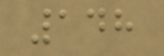148
